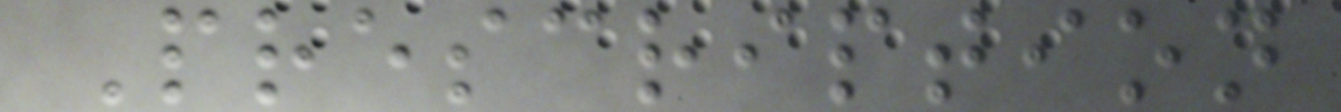Prescription
